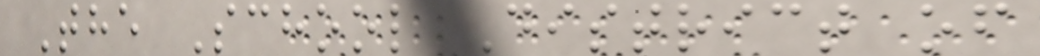The School District of
